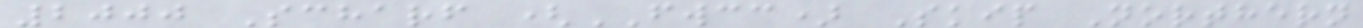2000 Scharf (FWCC) Skip Northern
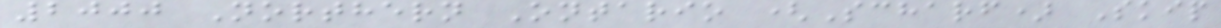2000 Northern Ontario (Scharf) Skip
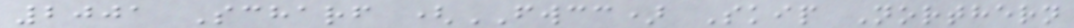2001 Scharf (FWCC) Skip Northern
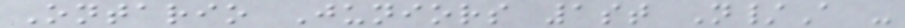Ontario Juniors 1st N/A -
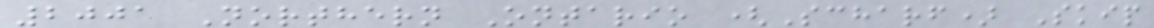2001 Northern Ontario (Scharf) Skip
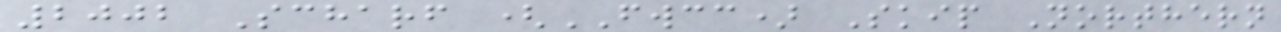2002 Scharf (FWCC) Skip Northern
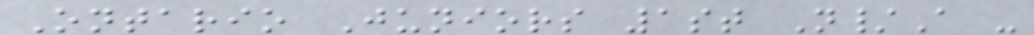Ontario Juniors 1st N/A -
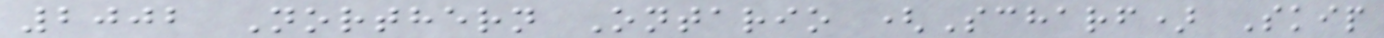2002 Northern Ontario (Scharf) Skip
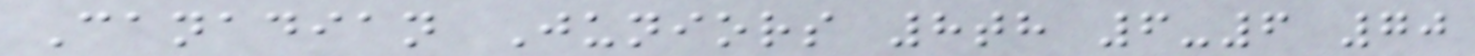Canadian Juniors 8th 6-6 70
